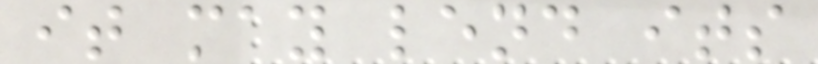it may lend its
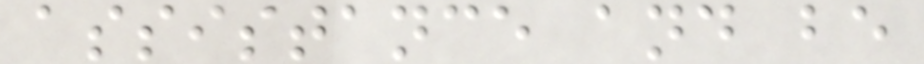assistance and be
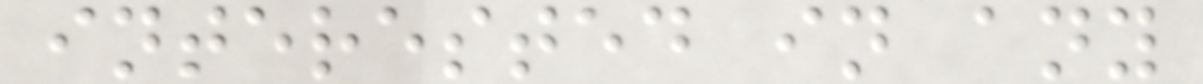interested in any
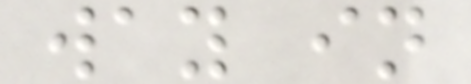way in
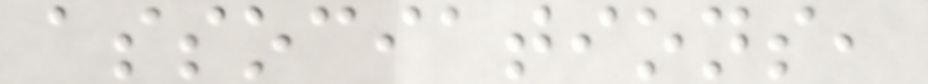associations,
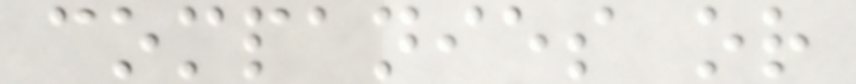companies or
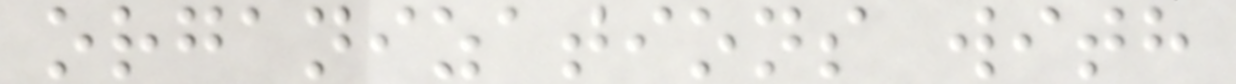organizations with
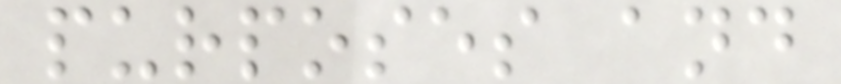purposes and
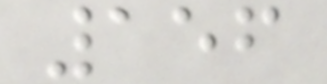156
